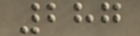287
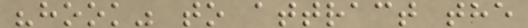"hook" to attract the
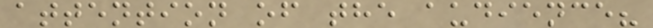attention of the audience?
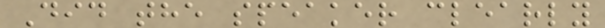Did the speaker clearly
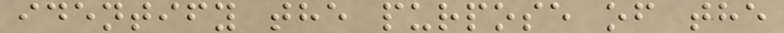identify the purpose of the
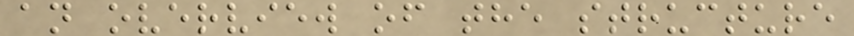an overview of the structure
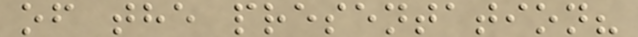of the presentation?
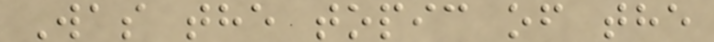Was the topic of the
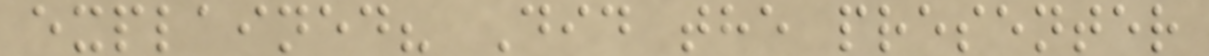explained? Did the presenter
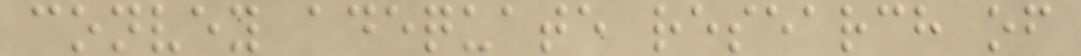convey adequate research of
